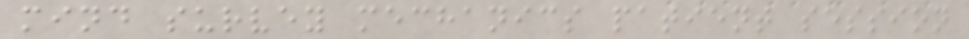mind survey mechanics patient session
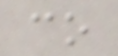co
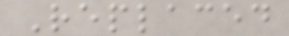Replaced
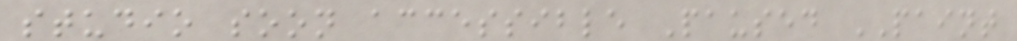studio soon accessible Paused PAINT
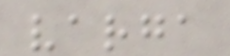varga
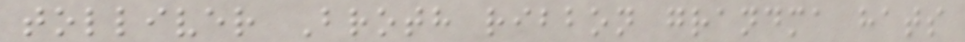tolliver Broth ribbon grandma hats
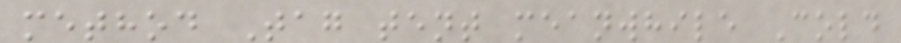method Tag tent meanwhile Cold
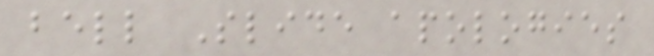bell Slide apologies
